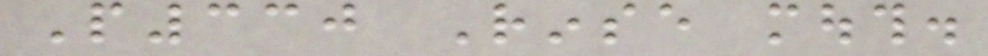P330 Rinse mouth.
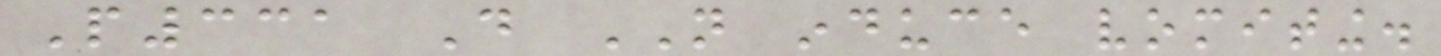P331 Do NOT induce vomiting.
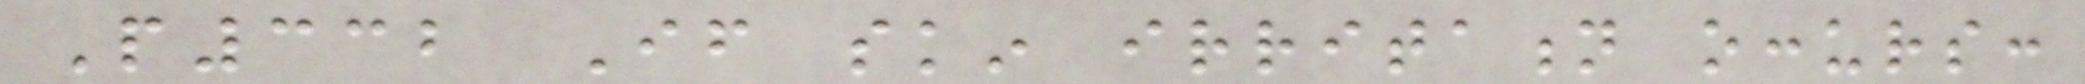P332 If skin irritation occurs:
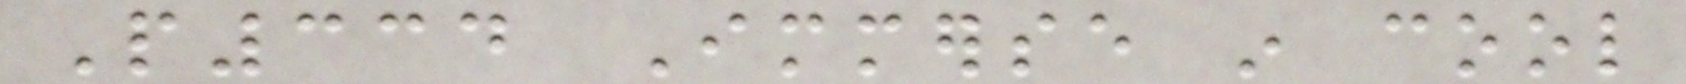P334 Immerse in cool
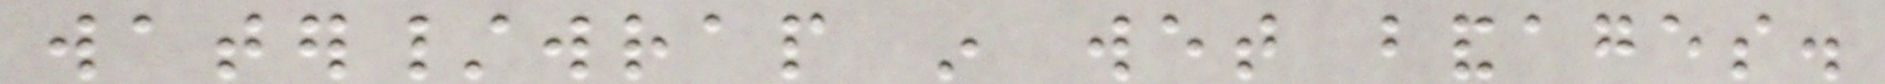water/wrap in wet bandages.
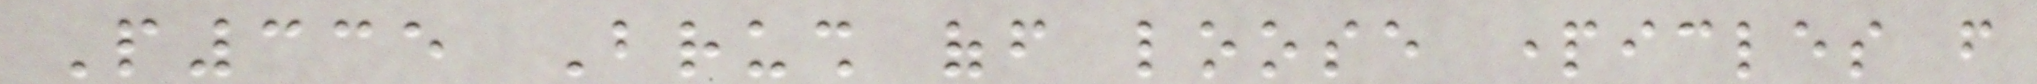P335 Brush off loose particles from
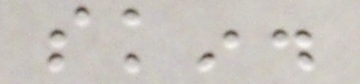skin.
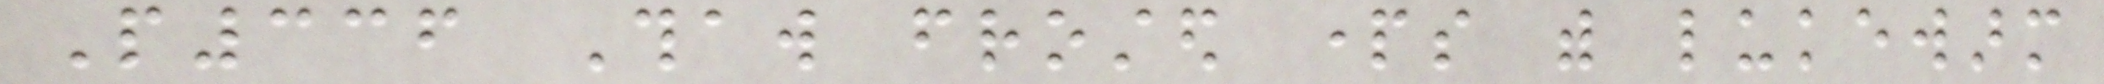P336 Thaw frosted parts with lukewarm
